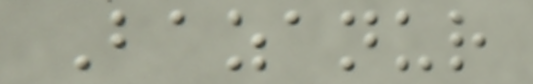Bazanur
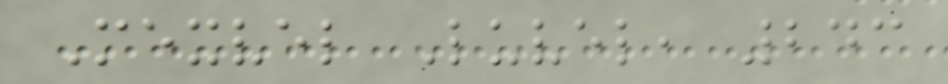Mexvel Luvel, 243
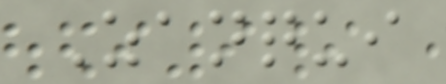Zanqui
